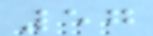57
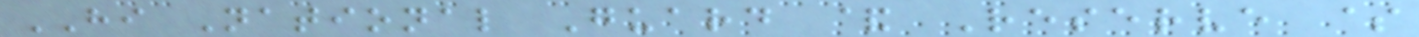HI National Guard & Reserve $
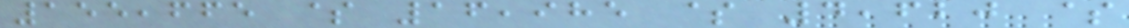155,665 $ 16,985 $ 4,620 $
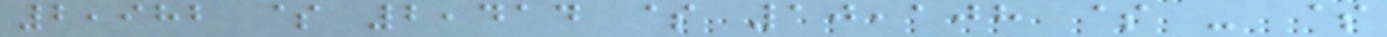2,982 $ 2,414 $ 10,108 $ - $
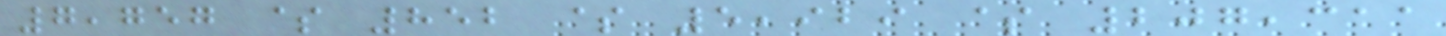7,757 $ 852 $ 5,929 $ 207,311
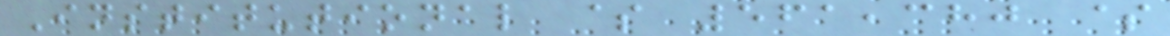Institutional $ 561,380 $
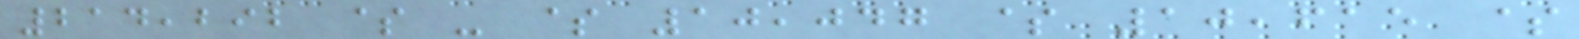214,292 $ - $ 10,047 $ 10,615 $
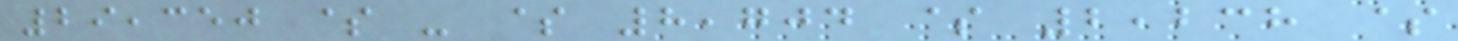29,350 $ - $ 8,704 $ 2,238 $
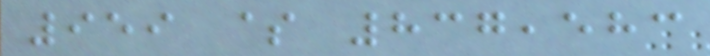959 $ 837,583
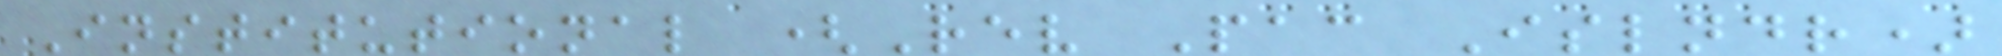Institutional (Rev Pac Islndr)
